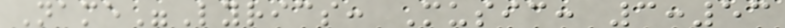Name"Lyrics: Music: 3:53
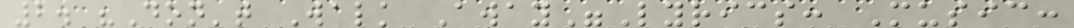2. "Don't Walk Away"Lyrics: Music:
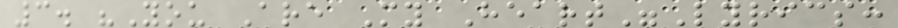3. "You Are My Heart"Lyrics:
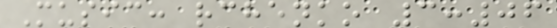Music: rchenko 3:06
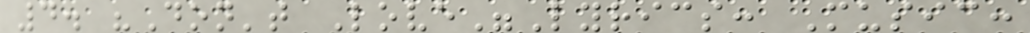4. "Don't Love"Lyrics: Music:
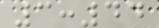3:44
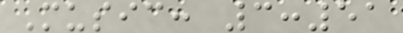Music: 3:51
